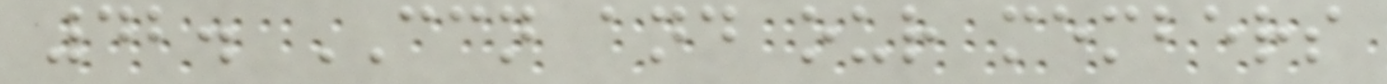42. CCN and our members
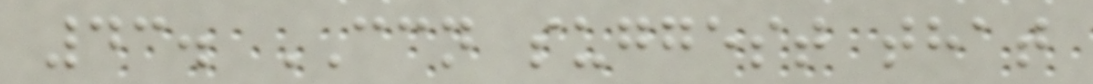43. CCN suggest that
